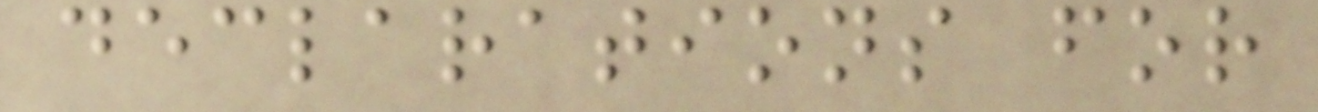declarations for
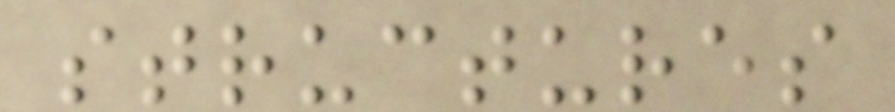structures
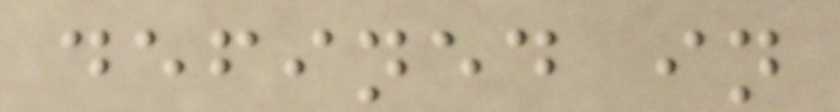defined in
